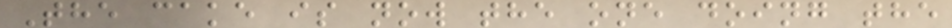The cake is now the one doing the
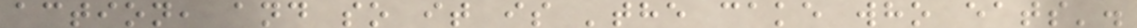action, and so it is 'the cake who eats'.
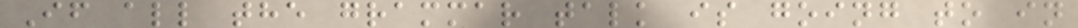If all the grammar talk is going to in
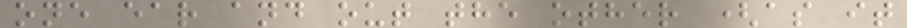one ear and out the other (as it
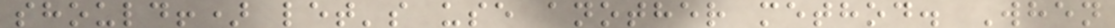should!) let's use another method. When
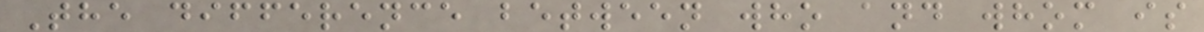The difference between who and whom is
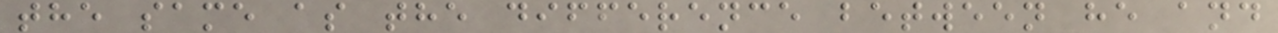the same as the difference between he and
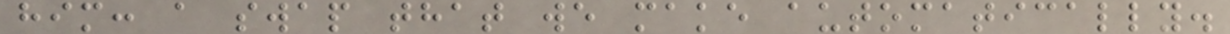him: a swap that we make automatically.
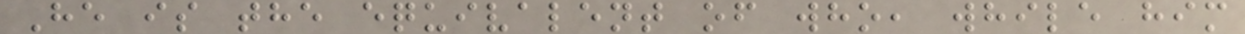He is the equivalent of who, while him
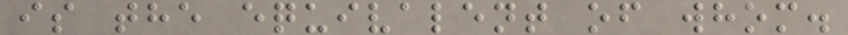is the equivalent of whom.
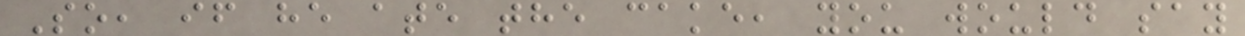So, if he ate the cake, you would say
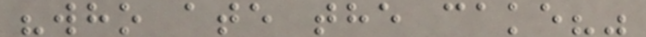"who ate the cake?"
